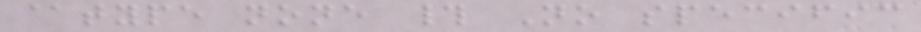@type none # No specific
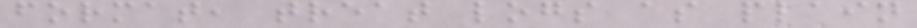format, treat logs as plain
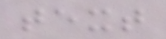text
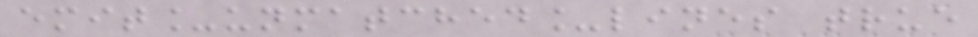emit_unmatched_lines true
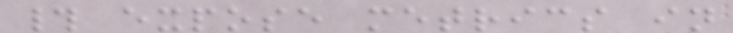# expose metrics in
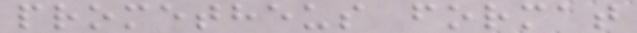prometheus format
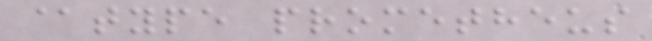@type prometheus
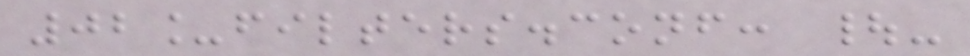02_filters.conf: |-
